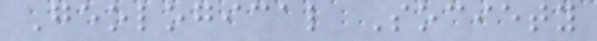Geological Society
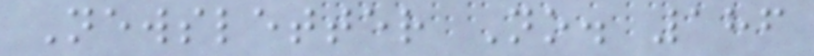Newsletter No. 186
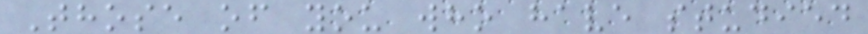Those of you who have studied
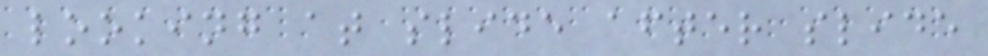looking at slide after slide
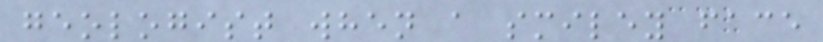geologist when a smiley face
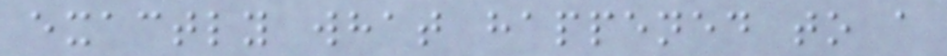exactly what happened to a
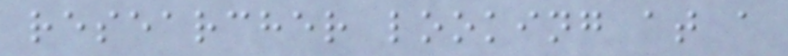researcher looking at a
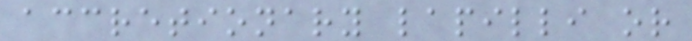accretionary lapilli or
